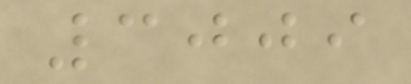3009
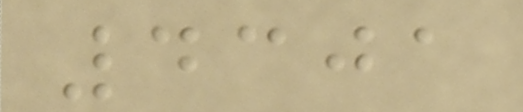4301
